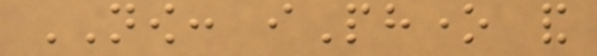NOW: iPhone and
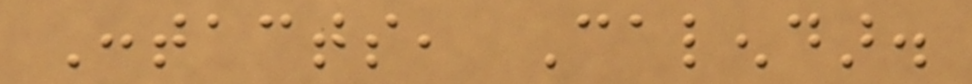Contacts, Calendar.
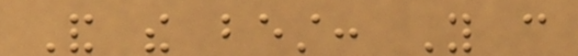And the best: You can
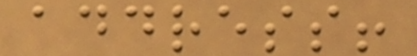address!
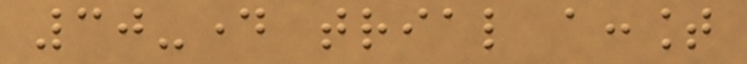30-day trial account
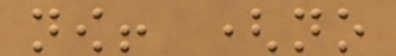now! (no
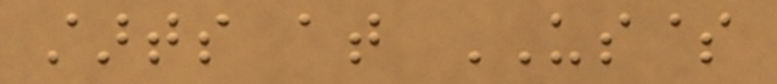starts at US$
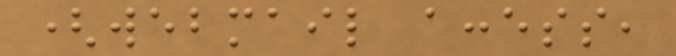(webmail access,
